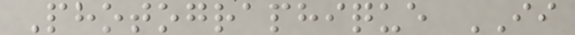Photographique II
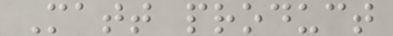Matt product
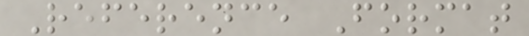Reference Format
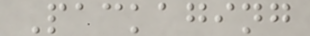Packaging
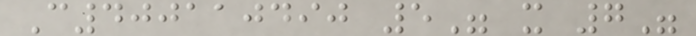C400110490 5" x 7"
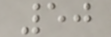50
